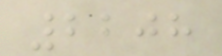2208
